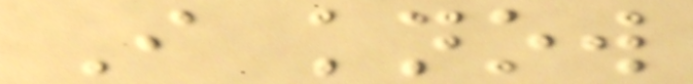I know
